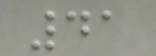41
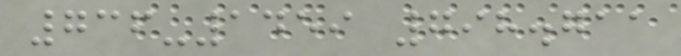736-1459 798.711
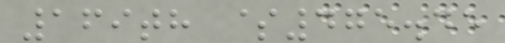169th $475.45
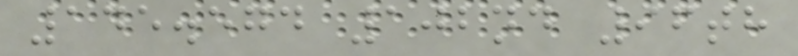145.574 102nd 96th
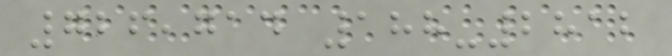726,714 188-2812
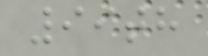99th
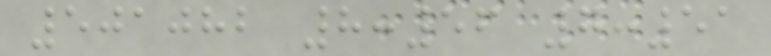501082 8:56 7:51
